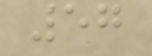57
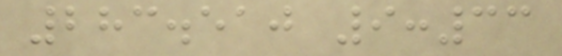283.510 9:33
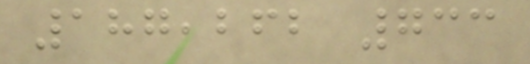187,262 733
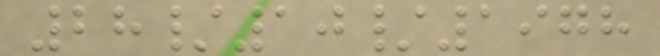28/10/1978
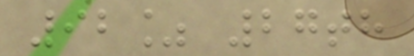92% 27th
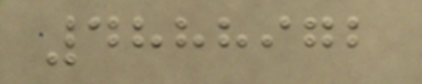4888972
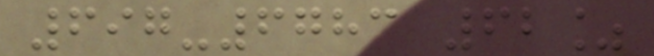697-6783 62%
